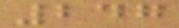247
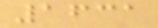1631
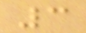3
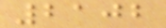2102
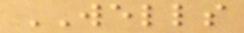WELLS
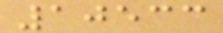10533
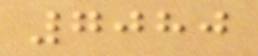7080
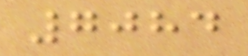7084
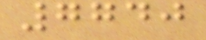7740
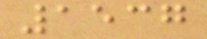1537
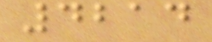4214
